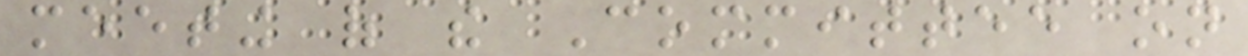meeting of the Committee on
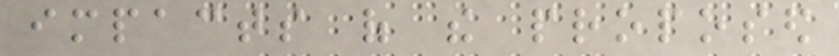impacts of the proposed
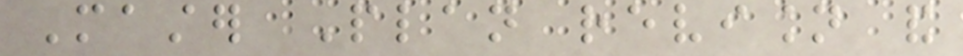Master Plan revision and
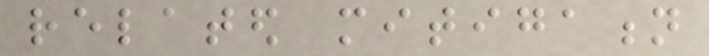related mitigation
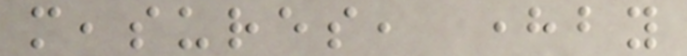measures, hereby
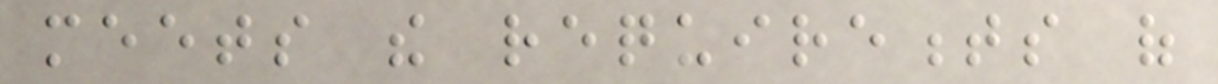meets the requirements of
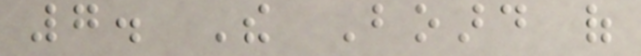7. The Board of
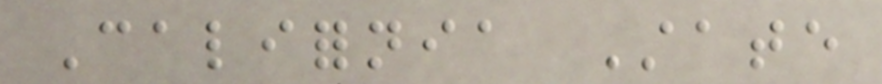California State
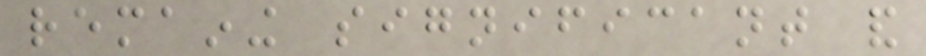remaining significant and
